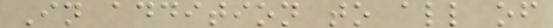In addition to all of
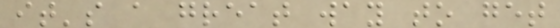it's a great way to get
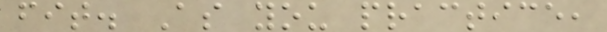fit. As you practice,
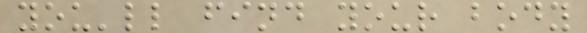you'll find your body
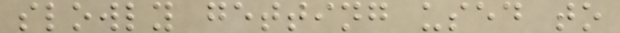slowly getting used to
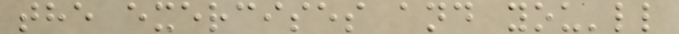the exercises and you'll
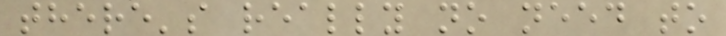there's really no need to
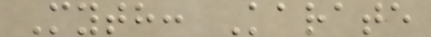Myth: Karate
